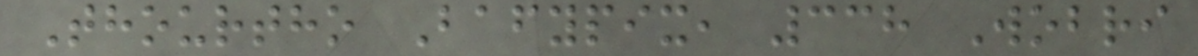Thourtho Bafypix, 338 Wobri
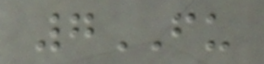7FU
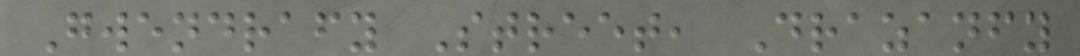Gwendrafy Street, Drazanfy
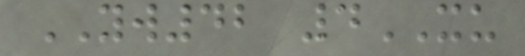YW42 4XU
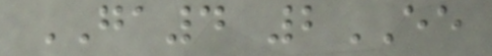GA4 2EE
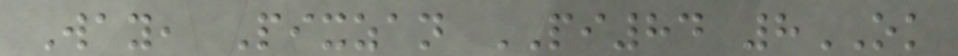Way, Pixzan PI84 8OK
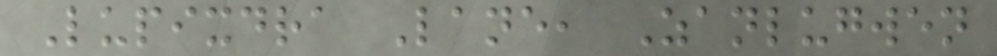Lupixdra Lane, Zanlugwen
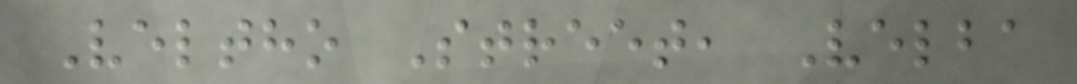Veltho Street, Velba
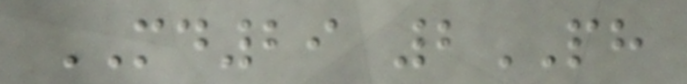MD29 2PH
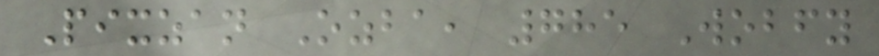Pixzan Ozba, 785 Wobfy
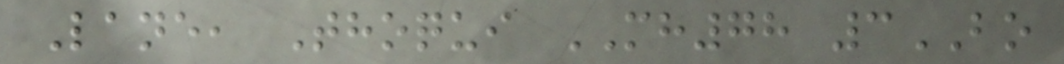Lane, Thoqui MH78 3BO
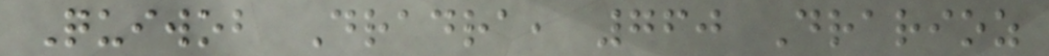Quiwob Dradra, 760 Drarioz
